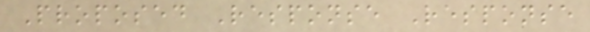Proposed Response Response
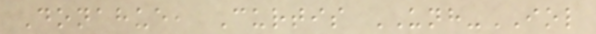Donahue, Curtis UNH-IOL
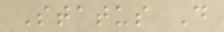Status D
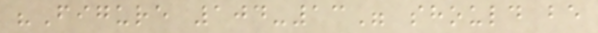"Figure 104-13" should be
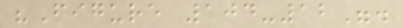"Figure 104-12".
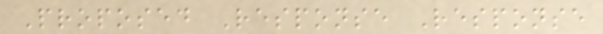Proposed Response Response
